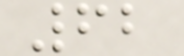62
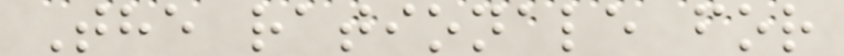The rationale for
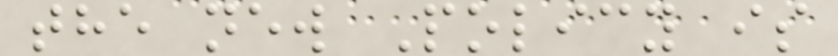the new Policy is
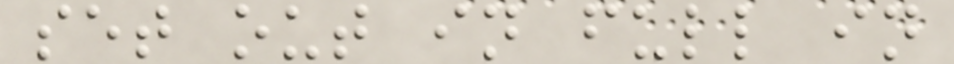set out in full in
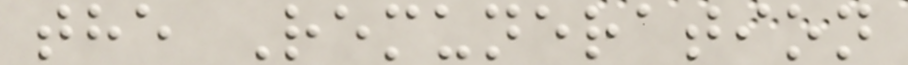the Remuneration
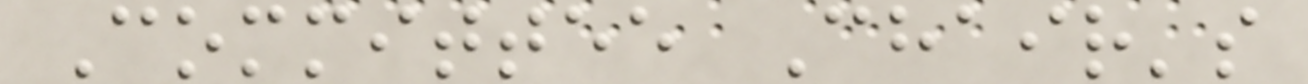Committee Chair's
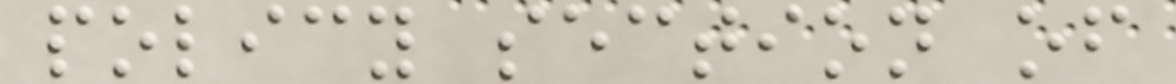policy section of
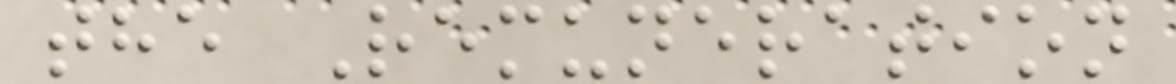the Remuneration
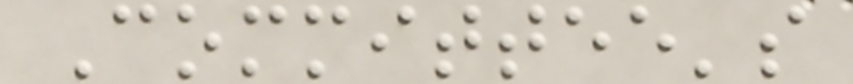Committee's
